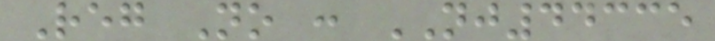Reg No : NJ44335
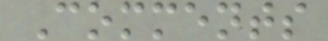Comments
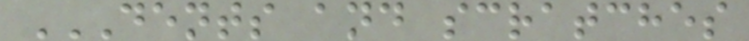DENTS AND SCRATCHES
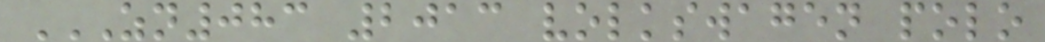ZN083 2013 VOLKSWAGEN POLO
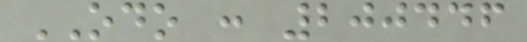ODO : 200446
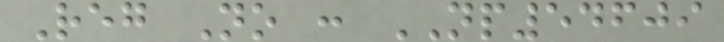Reg No : NP54609
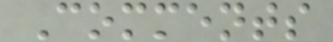Comments
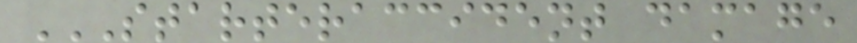STARTERACCIDENT DAMAGE
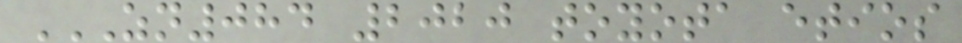ZN084 2020 TOYOTA ETIOS
